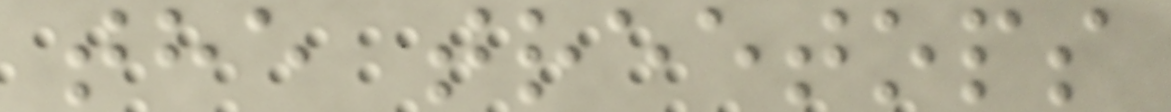the treetops
